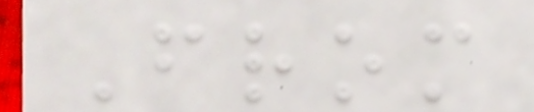From
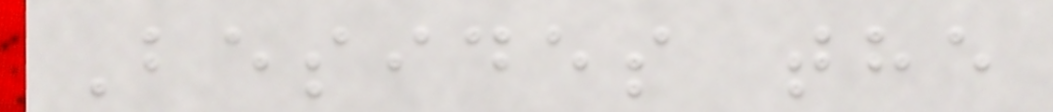Besides the
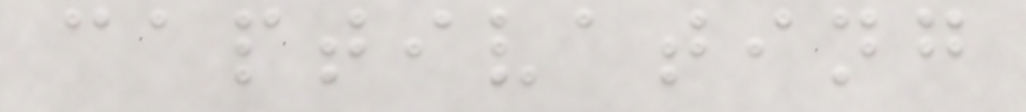captivating
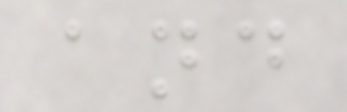and
